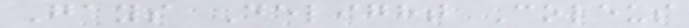Gays Delight Coleus
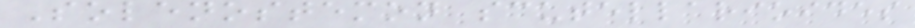Solenostemon scutellarioides
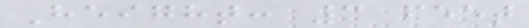Height: 3 feet
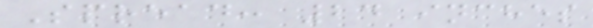Spread: 24 inches
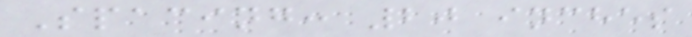Spacing: 20 inches
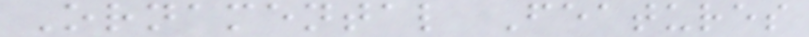Ornamental Features
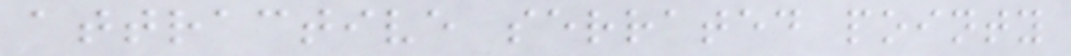attractive serrated pointy
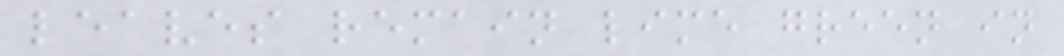leaves remain lime green in
